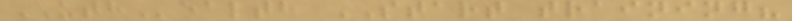UTHealth START training?
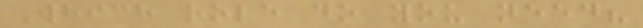Which role do you need?
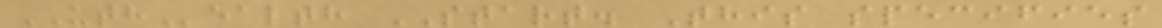UTHealth START. This specifies
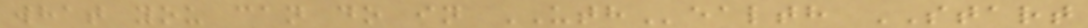what you can do in UTHealth START
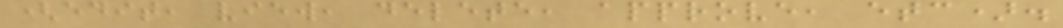(edit, view, delete, approve, etc).
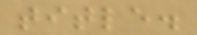title.
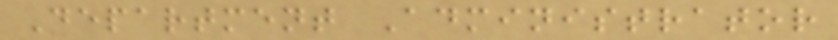Department Administrator
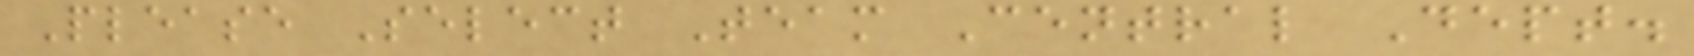Please Select Team Central Dept.
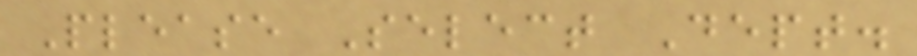Please Select Dept.
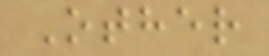Other
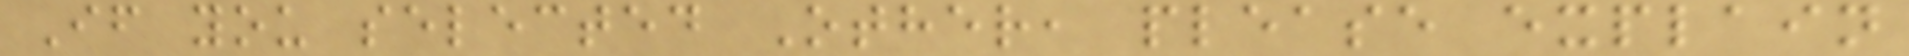If you selected Other, please explain
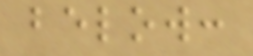below:
